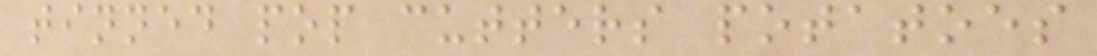tinned pop cutters potatoes
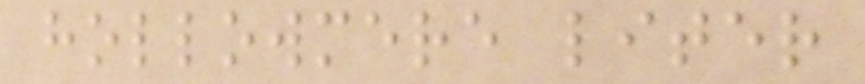hollowmere liter
